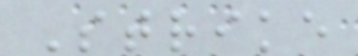Strike
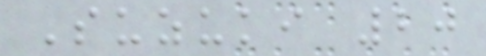Suzuki 20
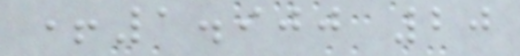+1.900 20
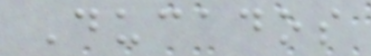Ducados
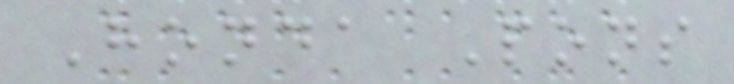Honda Pons
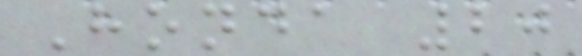Honda 20
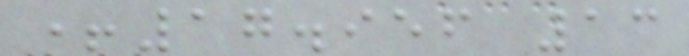+17.956 13
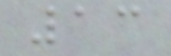13
